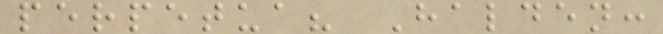perpetua? Halden:
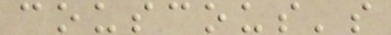couscous's
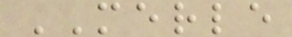MERLE
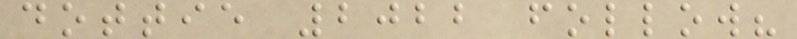dottie 2022 follow?
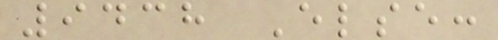9438 Else:
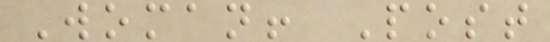Woman! Post
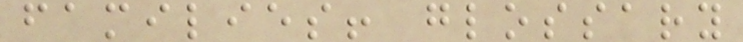families! glossary
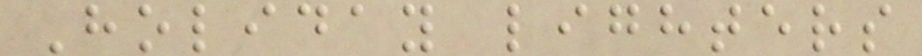Holiday lighters
